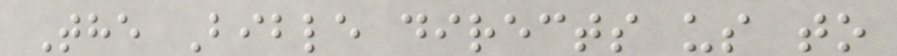The Bible directs us to
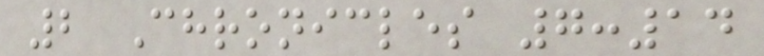2 Chronicles 7:14
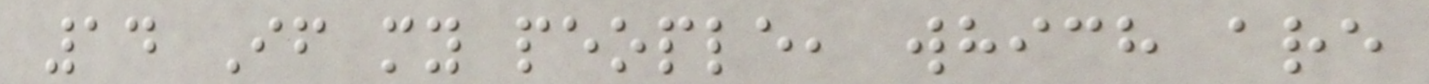14 If my people, which are
